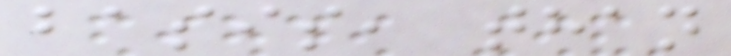basis, than
